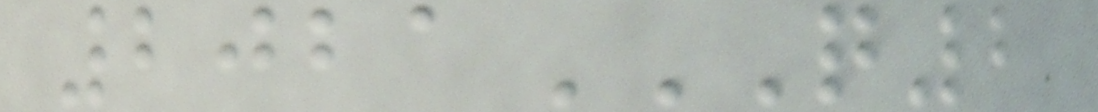2021Q2
